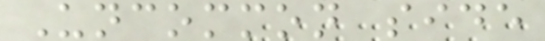Uncommon side
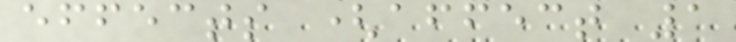effects (affect 1
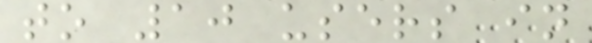to 10 users in
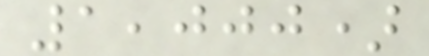1,000)
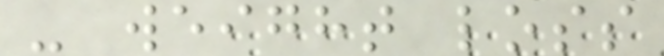- weight loss
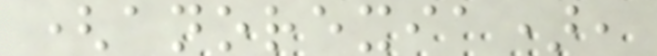(anorexia),
